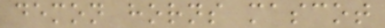demon horns mascot
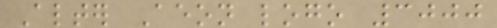Alter Aeon logo 3000
